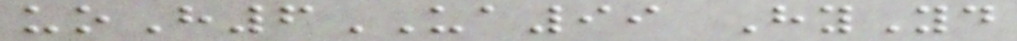uoH6UA99 HyYd
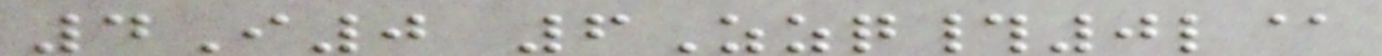4I0 6Zzq#0l@
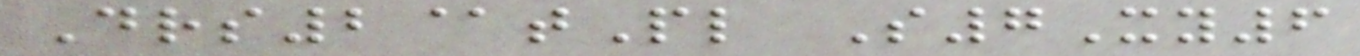Drs2@tPl S7Xy6
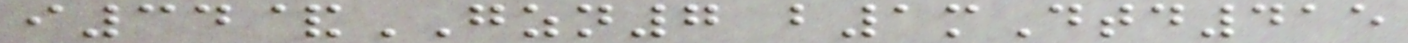i34&GZN7 b1mDtd415
